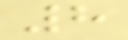8
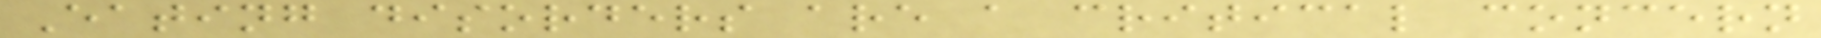Eating disorders are a critical concern
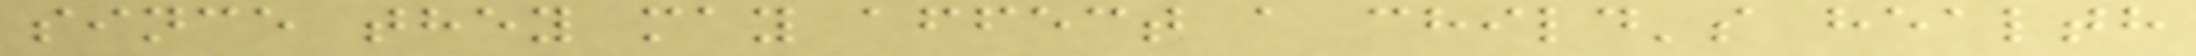since they may affect a child's health
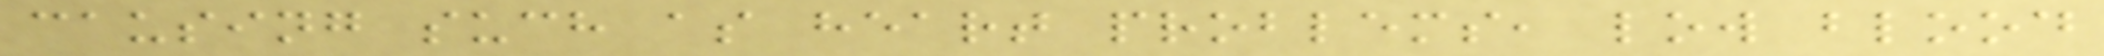causing such as heart problems, low blood
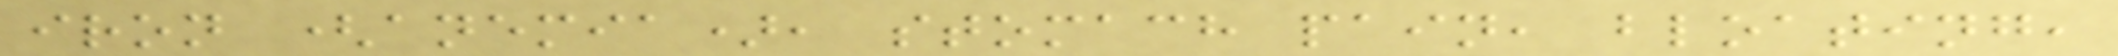iron (anemia), stomach pain, bloating,
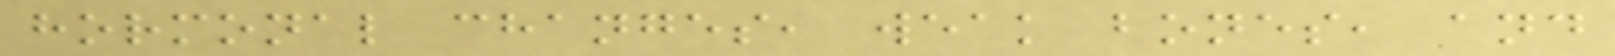hormonal changes, weak bones, and
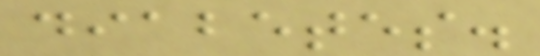diabetes.
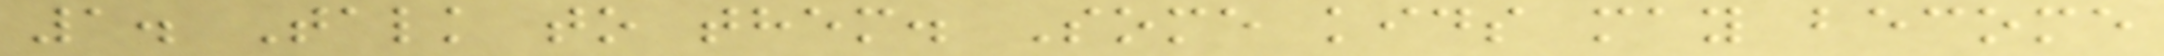1. Talk to them. Some kids may become
